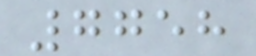7758
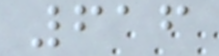616
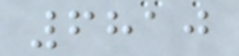6810
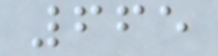665
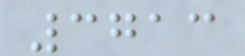3713
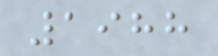1988
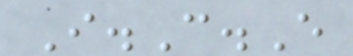I.C.E
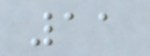11
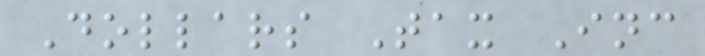Dollars Tax Inc
